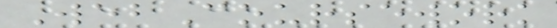WebCoursework
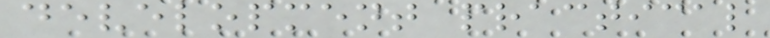development practical
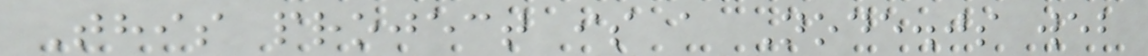This project is a Node.js web
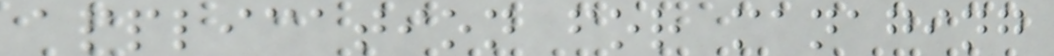application for managing
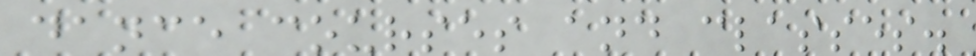dance courses and classes.
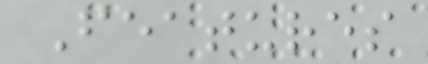Features
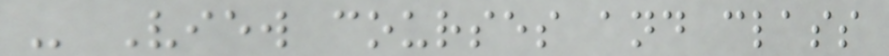- View courses and class
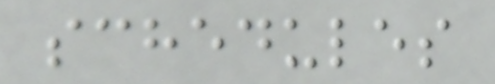schedules
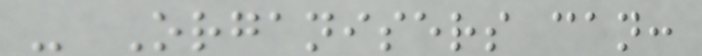- Organisers can:
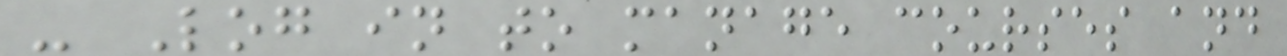- Log in to manage courses and
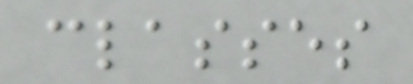classes
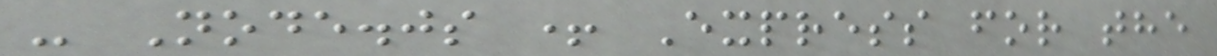- Node.js + Express for the
